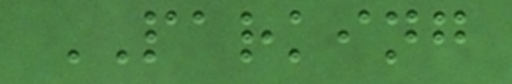PARKING
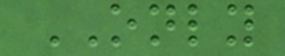ONLY
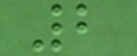2
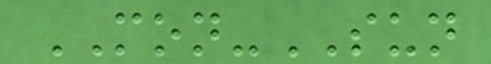MON-SUN
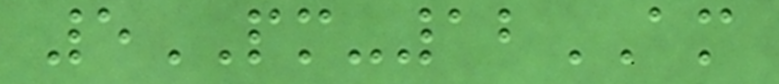5PM-12AM
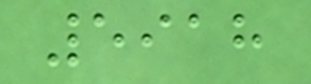5918
